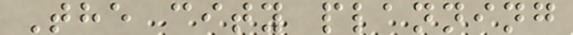The city planning
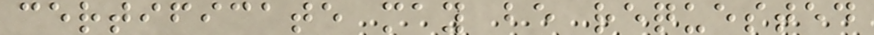certificate may be requested
